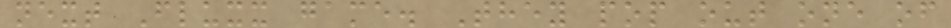next Fluxx game. They pop out one of
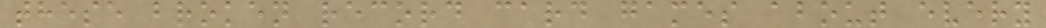these broken record card games about every
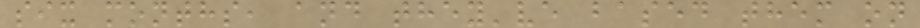six months, and they've based them on
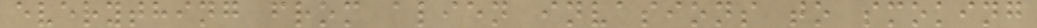everything from alien invasions to smoking
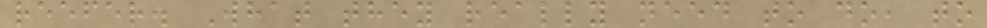reefer. What they really need to do, to
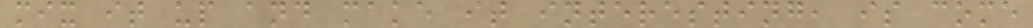mix it up and make it interesting, is come
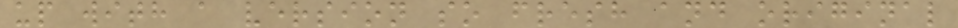up with a version so fresh and original
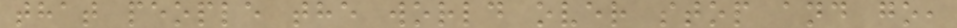that people the world over stop and go,
